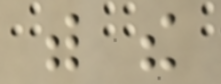with the
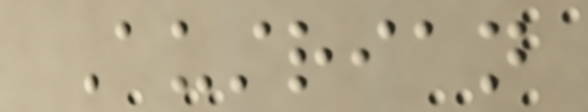Austrian
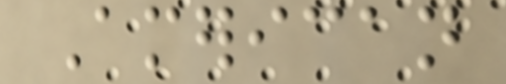American
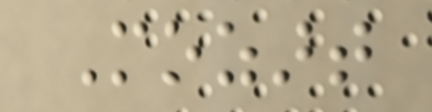Mozart
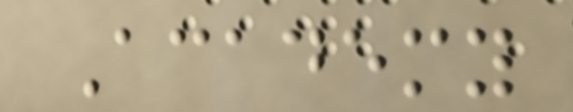Academy
